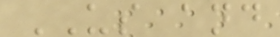US and
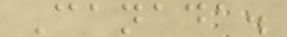Canada.
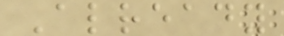Already
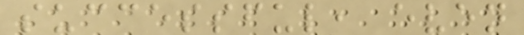successful, even
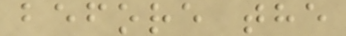before the
